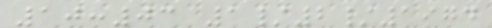10:03 1/2/1974
